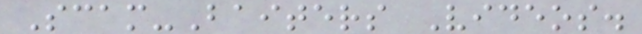Scam-Baiters Videos.
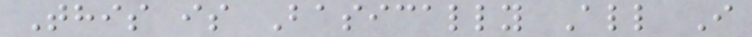This is Basically All I
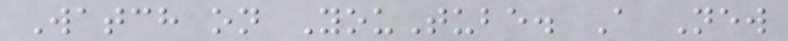Watch on YouTube. A New
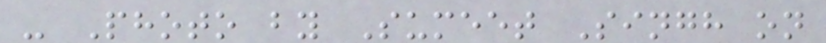- Photo by Sumeet Singh on
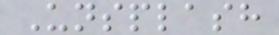Unsplash
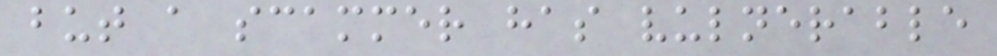but a scammer has vulnerable
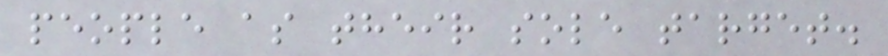people as their sole target.
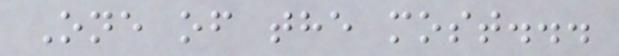One of the most...
